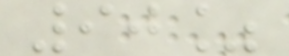90%
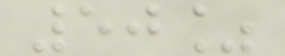50%
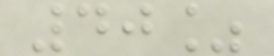40%
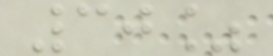30%
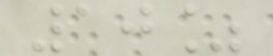10%
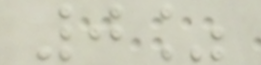0%
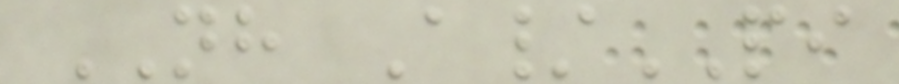NH A/PI
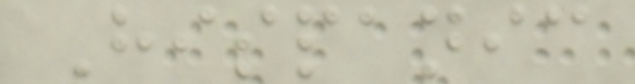Hispanic
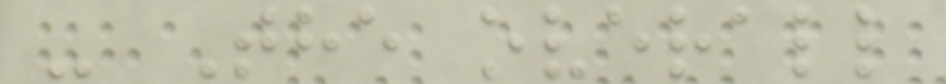- The overall
